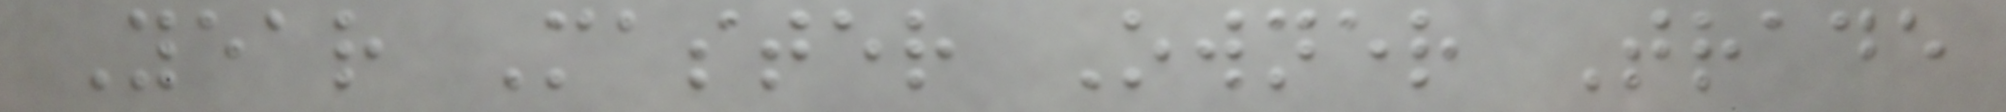Year Master Owner Trade
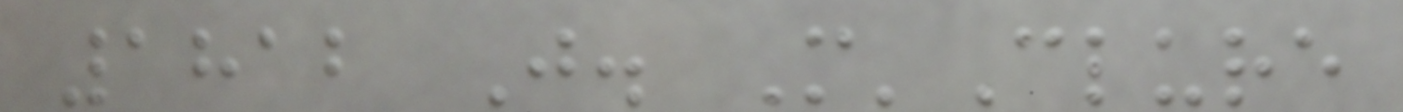1812 J. M'Clure
